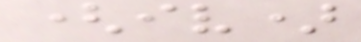(iv)
